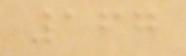167
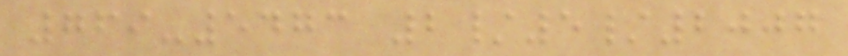769-5473 2/5/2007
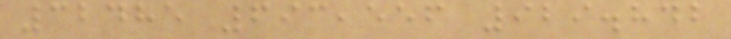32485 693,556 929.842
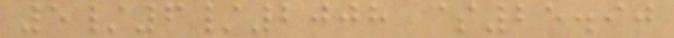5/6/2008 $25.90
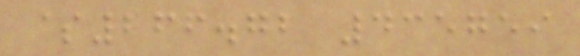$266.72 435759
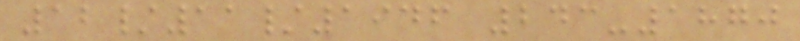12/11/1946 243-1870
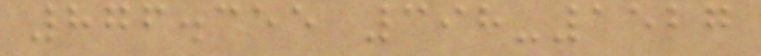876.355 398-1527
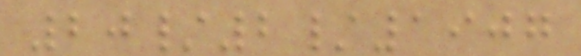20/2/1907
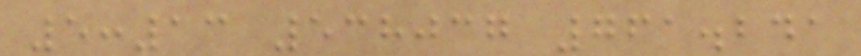5:13 538037 761.241
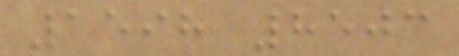1598 8503
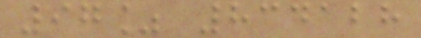97% 834128
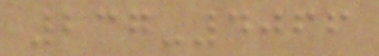237-4066
